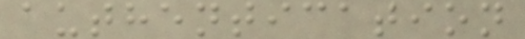authentication
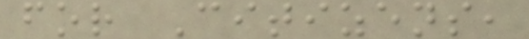for Citizens,
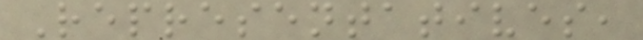Representatives,
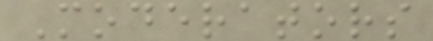Moderators
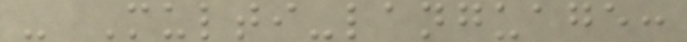- Multi-language:
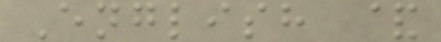English &
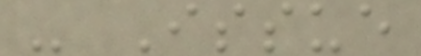- Issue
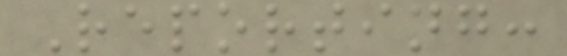Reporting:
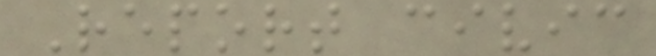Report civic
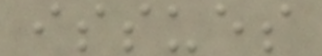issues
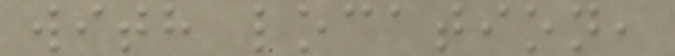with location,
